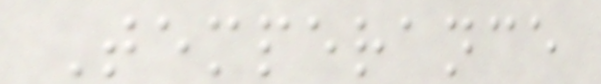Temperance
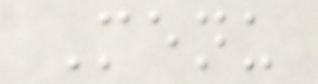Menu
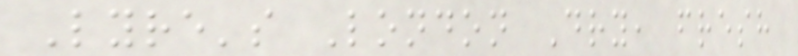Lyre's London Dry, fresh
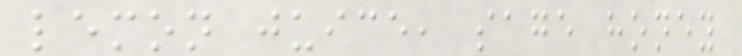lemon juice, sage honey
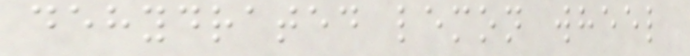dehydrated lemon wheel
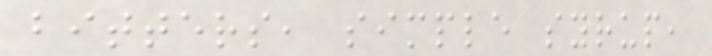bitters, simple syrup,
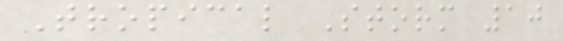Tropical Storm 10
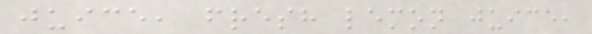juice, fresh lemon juice,
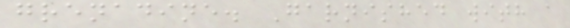grenadine. Garnished with a
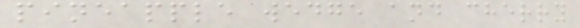pineapple wedge and cherry
